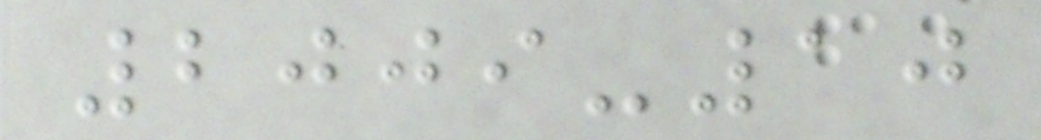2009-10
